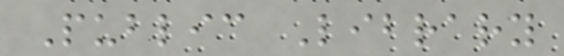Public Library
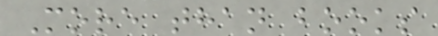More than books
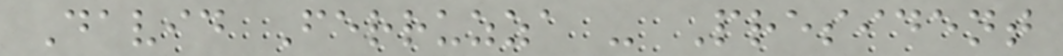David Ferruzza - President
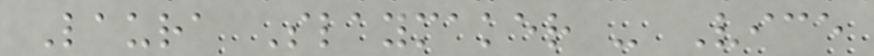Laura Slaymaker - Vice
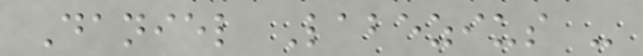Daniel Labezius -
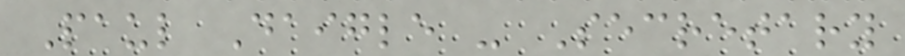Paul Daigle - Secretary
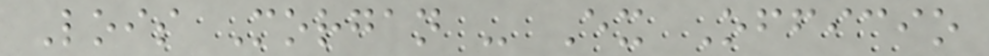Lois Morgan - Ex Officio
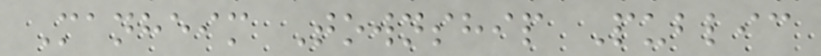Manheim Township Public
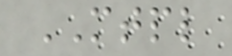MTPL
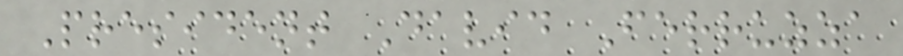President David Ferruzza
